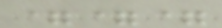===
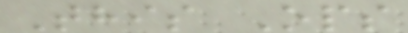This Ops
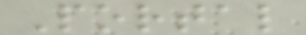Portal
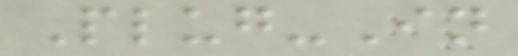Plug-In
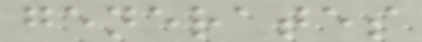generates
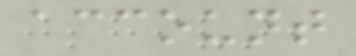account
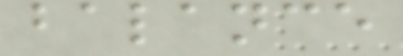balance
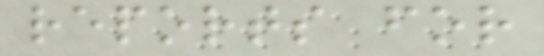reports for
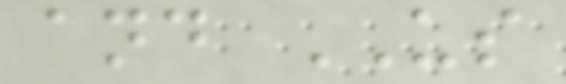and US
